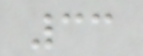33
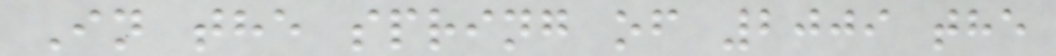In the spring of 2009 the
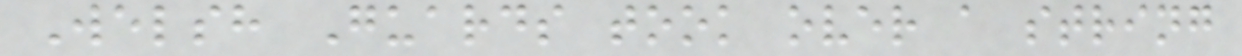Welsh Guards took over a string
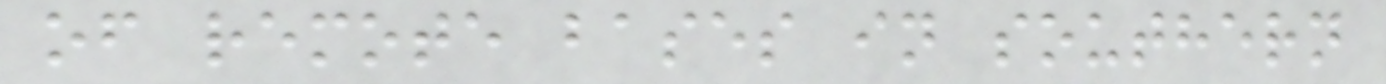of remote bases in southern
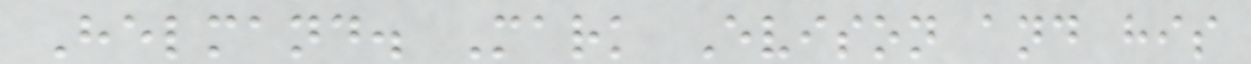Helmand. Mark Evison and his
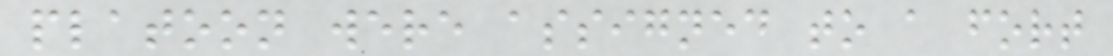platoon were assigned to a fort
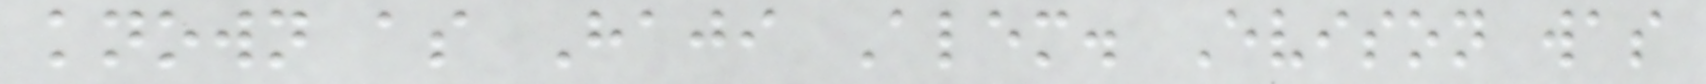known as Haji Alem. Evison was
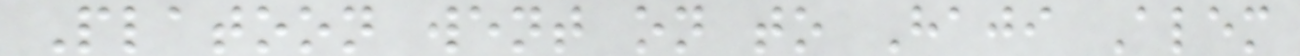Platoon went on to Haji Alem
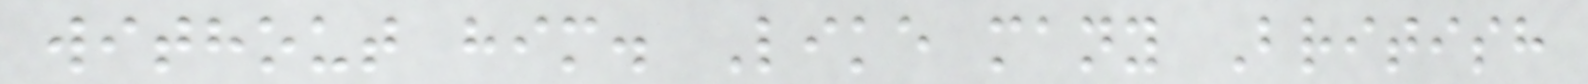without him. Like many British
